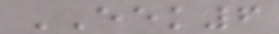EEK6
